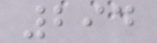294
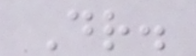Dr.
